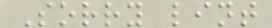Sorry lint
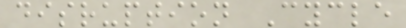disruption Cycle
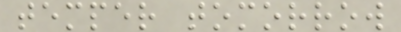temper tomorrow
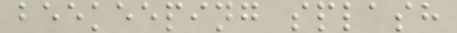beekeeping splash
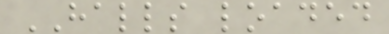HALLS loaded
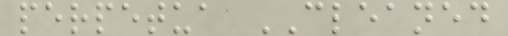perpetua CLEANED
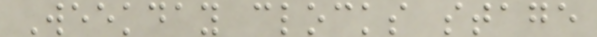Weekday clocks stage
